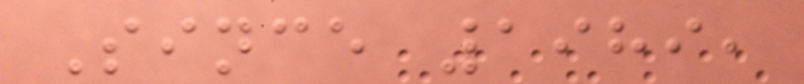Since 1989,
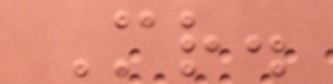Mr.
